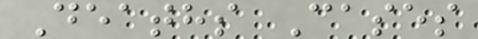Deaths Cases
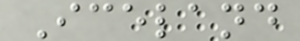Iceland
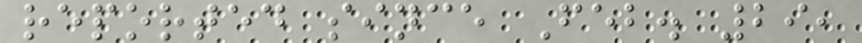reported since Feb. 29,
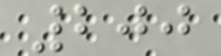200
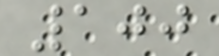100
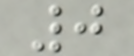0
